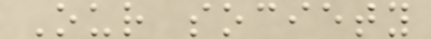Our society
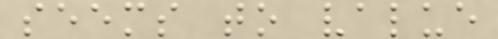seems to value
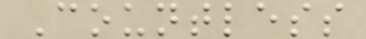Countless
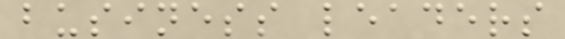business leaders
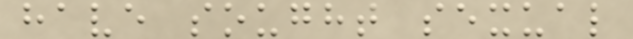have sought sexual
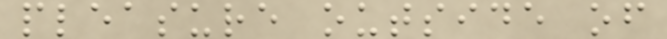pleasure outside of
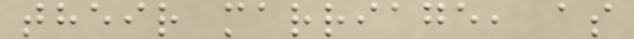their marriage, as
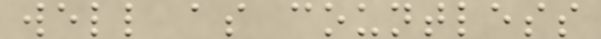well as countless
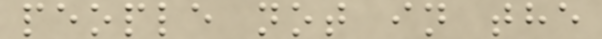people not in the
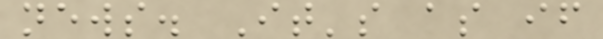news. It's as if
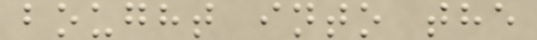bought into the
